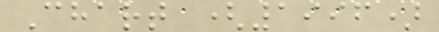Chart (1996)
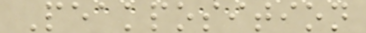Peakposition
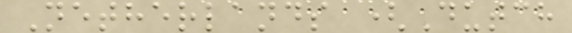Netherlands (Dutch
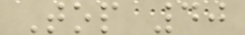Top 40
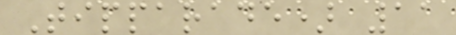Tipparade) 11
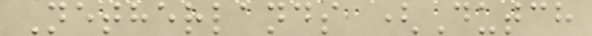Netherlands (Dutch
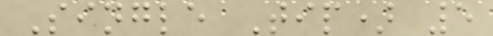Single Tip) 5
